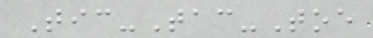Tic-Tac-Toe
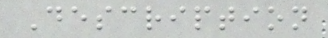Description
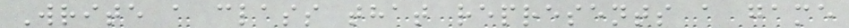Write a class that represents a game
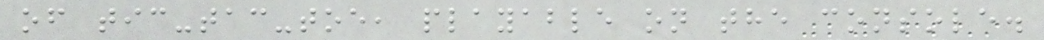of tic-tac-toe, playable on the console.
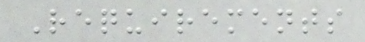Requirements
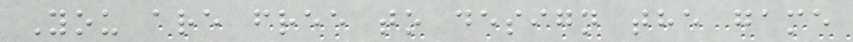You are free to design the game
